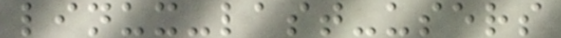linux-last-users
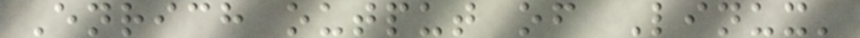Enrich output of Linux'
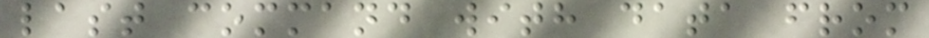last command with data from
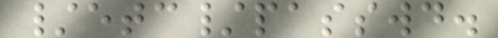/etc/passwd.
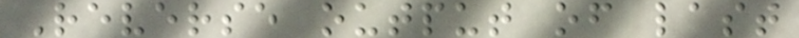Reverse output of last
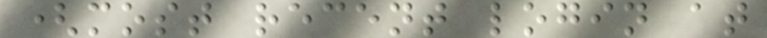(most recent login at
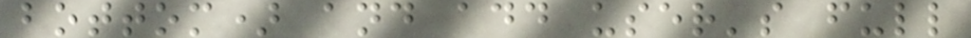bottom) and add user's full
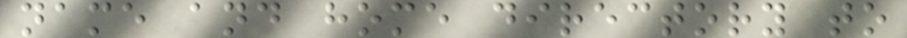name and home directory to
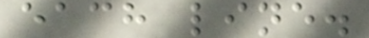each line.
